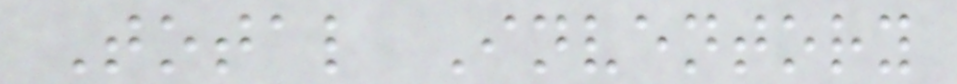Total Inventory
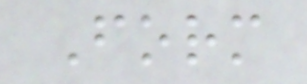Form
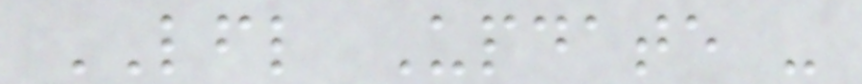LFL Update -
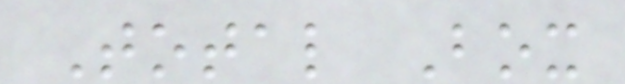Total Box
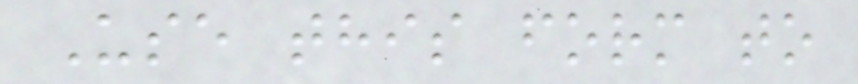Use this form to
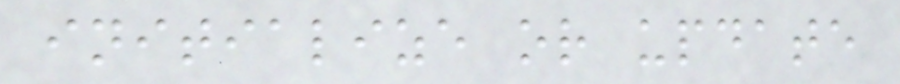initialize or update
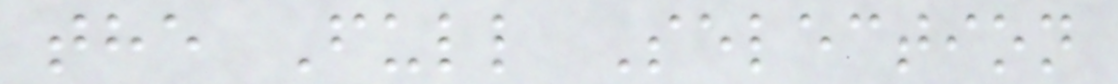the Full Selection
